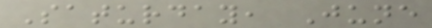Saturday, June
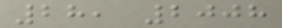28, 2008
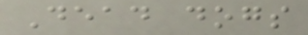Dead dogs
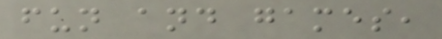fun and games,
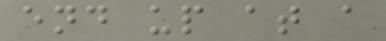end up at a
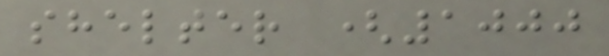shelter (1000
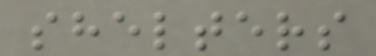shelters
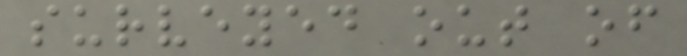surveyed out of
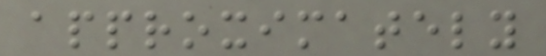approximately
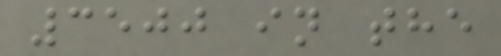3500 in the
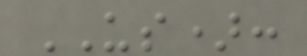US):
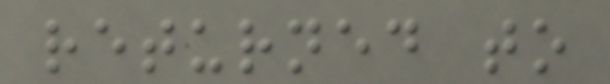returned to
